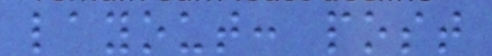layout: post
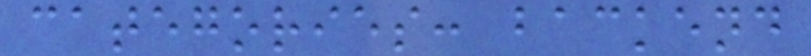categories: backend
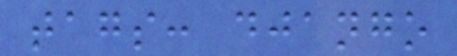tags: django
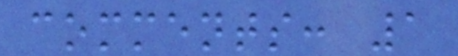comments: 1
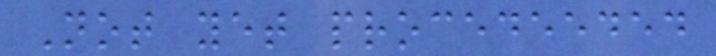Not yet procedeeded
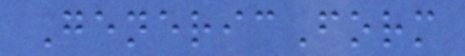GenericForm
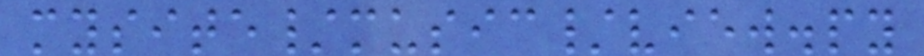mysite/music/view.py
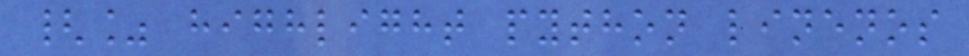{% highlight python linenos
